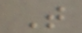T
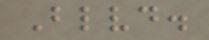Blvd.
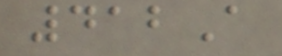412A
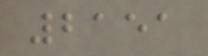2151
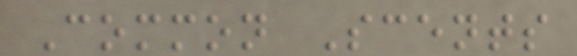Common Scents
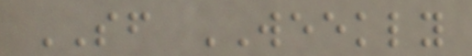SF WEEKLY
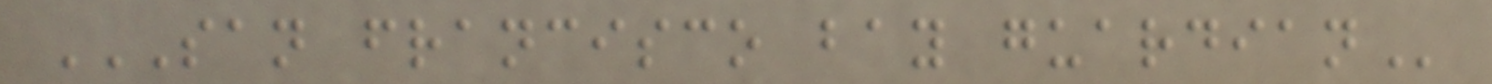SAN FRANCISCO BAY GUARDIAN
